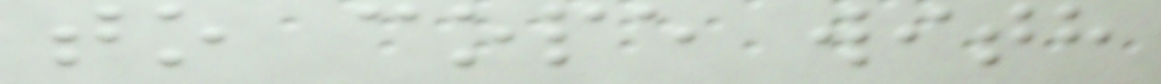to cope with
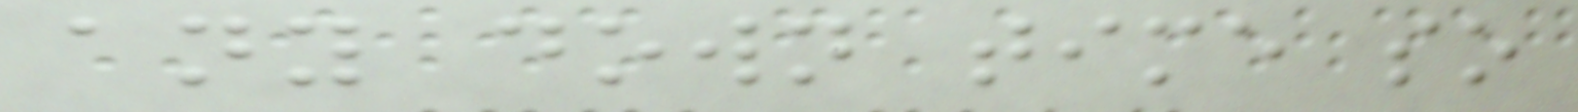any down time so
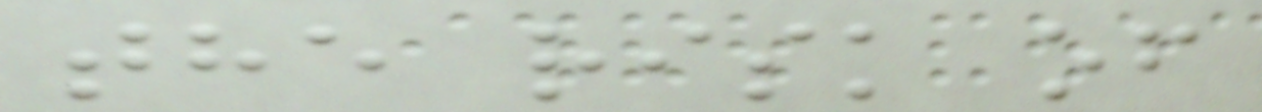the risk of
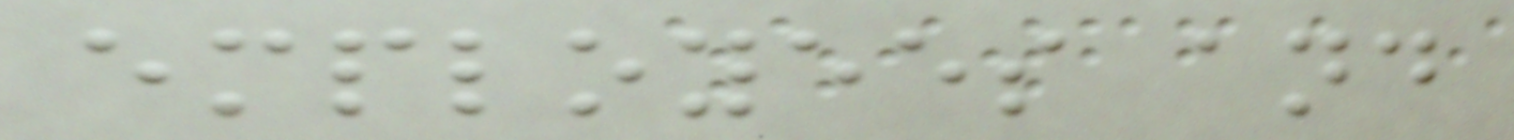employees and
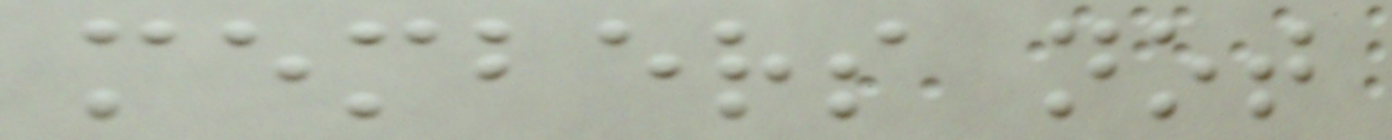members not
